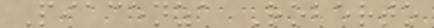Piacenza Roberto
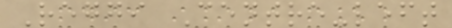Reggi Centre-left
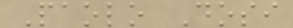Paolo Dosi
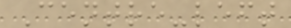Centre-left
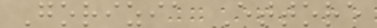Gorizia Ettore
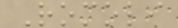Romoli
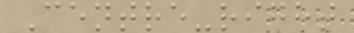Centre-right
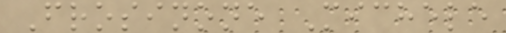Frosinone Michele
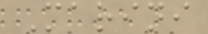Marini
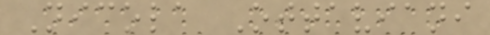Nicola Ottaviani
